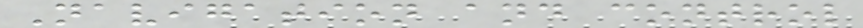Navigation and control
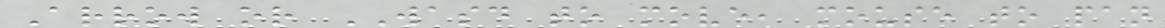Arrow or WASD to move, mouse to pan
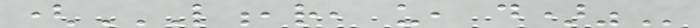(L,R, U, D)"
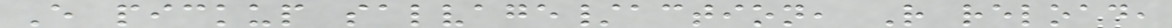E pickup salvage/action, R reload,
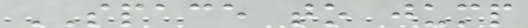SPACE to jump
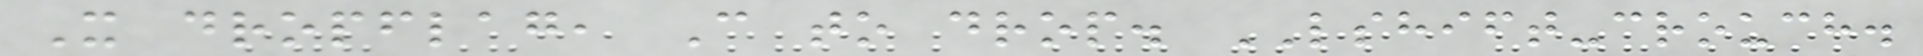X dropflag, C to drop. LSHIFT-crouch.
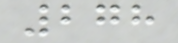278
